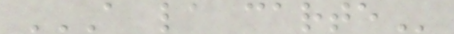A LA CARTE
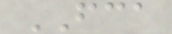FCA
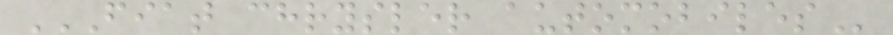FIAT CHRYSLER AUTOMOBILES
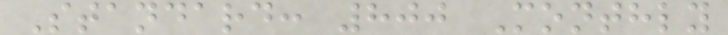Standard: 800 Monthly
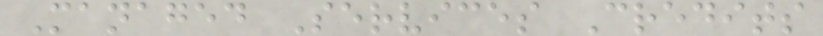Managed Services Credits
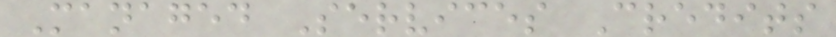Managed Services Credits
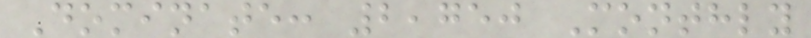Dominate: 2,750 Monthly
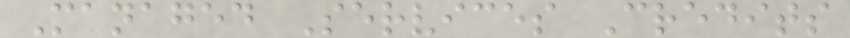Managed Services Credits
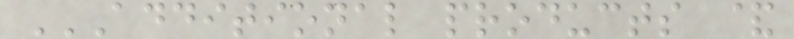ADDITIONAL PRODUCTS &
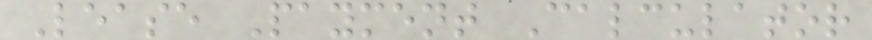Lease Payment Calculator
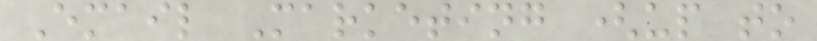Email Marketing (up to
